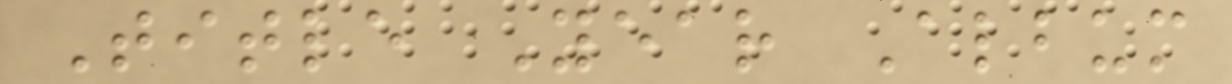Title Year Album
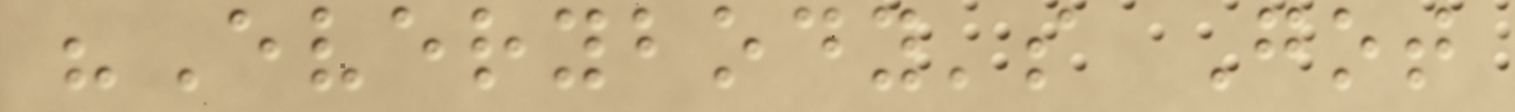"Everybody's Got
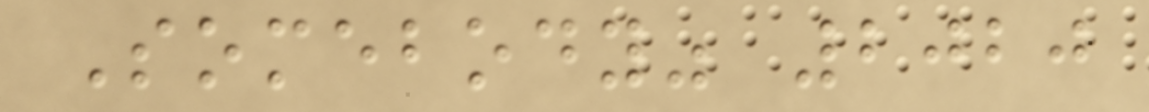Somebody" 2020
